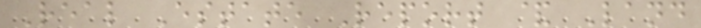Real Estate Report & Land
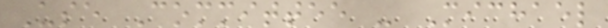Use Committee - Michael
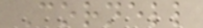Cornell
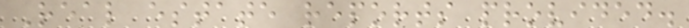Real estate reports provided.
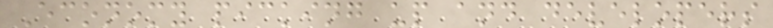Economy picking up and developers
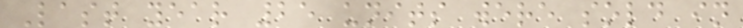Last year 25 units were sold in
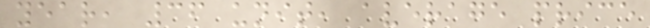year, 36 unit, average price
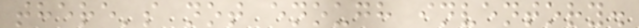there's not enough inventory.
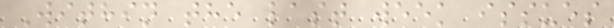Within the last week issues
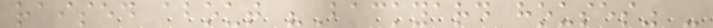raised about "Backyard houses" -
